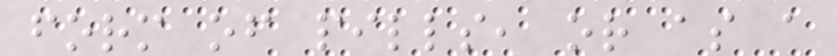form of pills, or as a
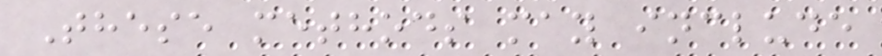These methods may include
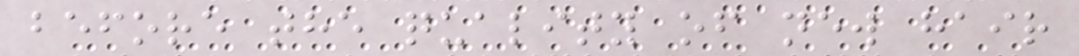before the quality of new hair
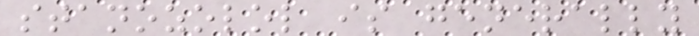stanozolol is generally
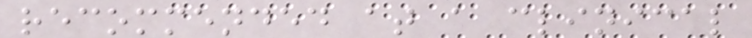recommended at a clinical
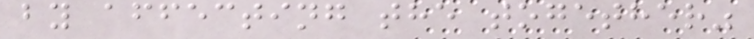by affecting the together"
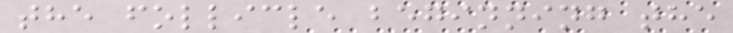the follicle beginning the
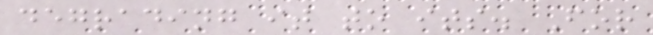degrading it to its. For
